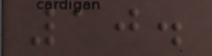10.
